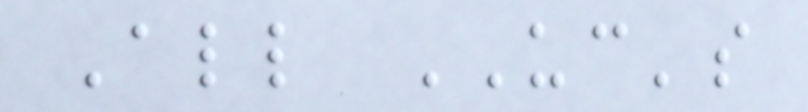All UC's
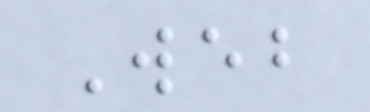Web
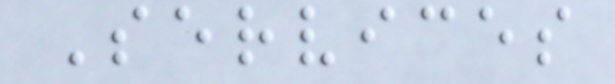Services
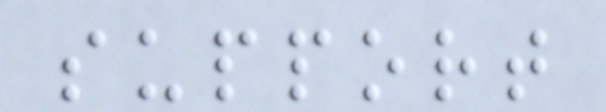support
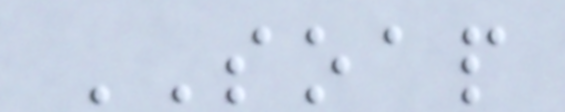SOAP
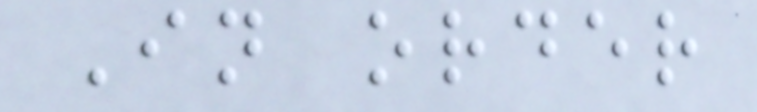In order
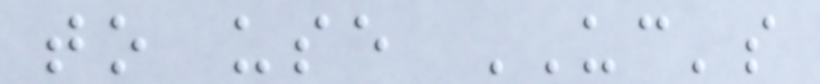to use UC's
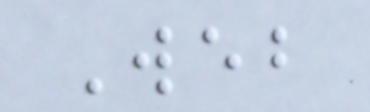Web
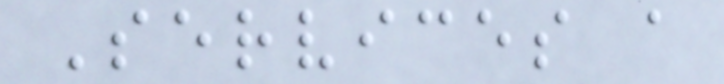Services a
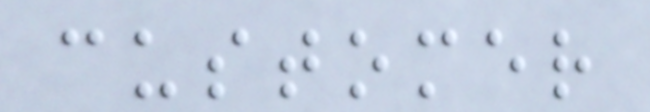customer
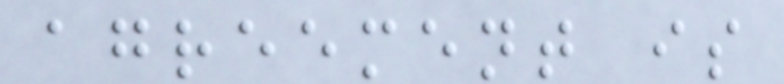agreement is
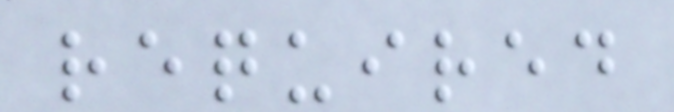required
